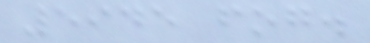5945 fog.
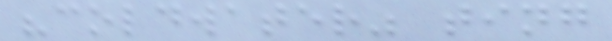"coldwater" ting
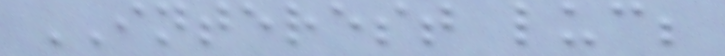INTEREST luc;
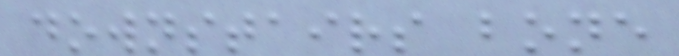downstairs bone
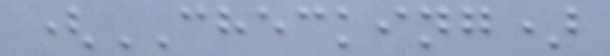(CHECKING)
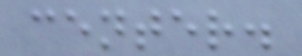center.
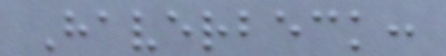Haverbeck:
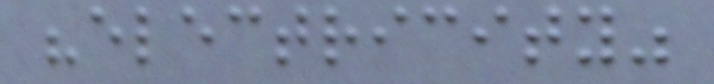"electricity"
